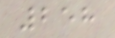258
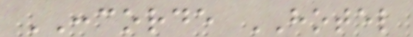CONCORDE HOTEL
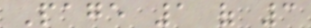Page 1 of 3
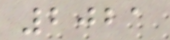2021
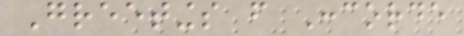Greetings from Concorde
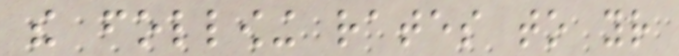the following rates to your
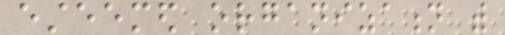esteemed organization with
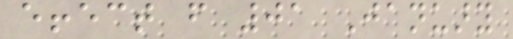effect from 01 January
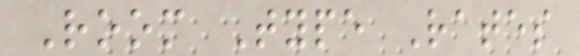Room Type Rates
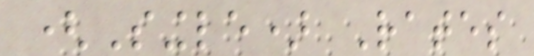(Single) Rates
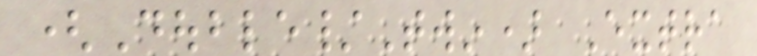(Double/Twin) Extra
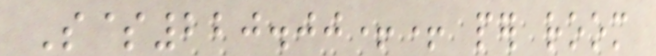S$220.00++ per room
